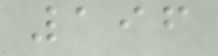196
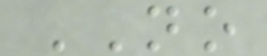NO
